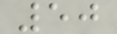50
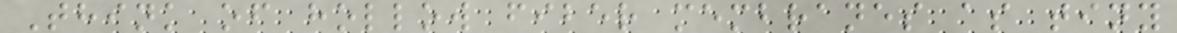Think of hollow fiber membranes as tiny
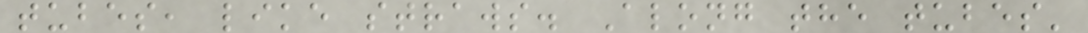tubes, like straws. Along the tubes'
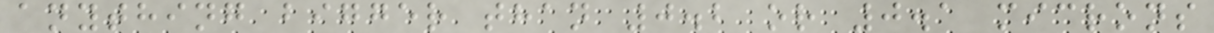anything bigger than 0.2 or 0.1 microns
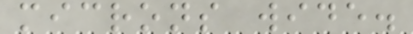microns wide.
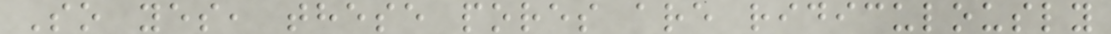So yes, these pores are ridiculously
